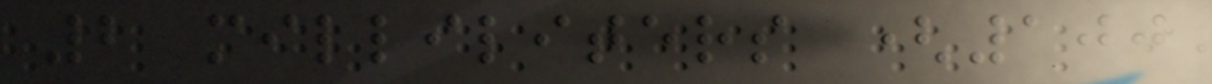2 milliliters (100
